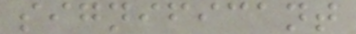significant
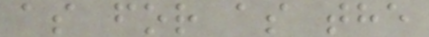as for as the
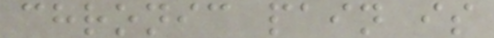chronic pain is
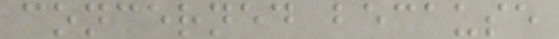concerned because
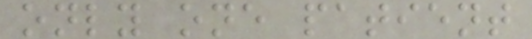only one patient
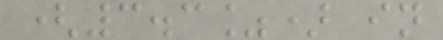(3.3%) in
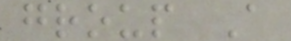group A
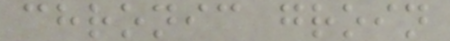chronic groin
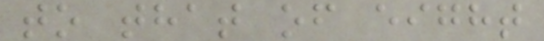to that of eight
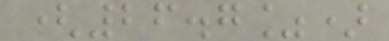(26.7%)
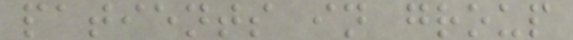patients in group
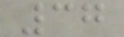37
